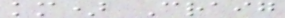km) Craig
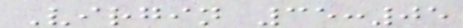Virgin 35:05
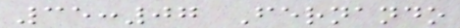35:07 Fernando
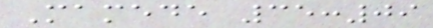Mamede 35:09
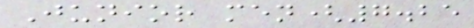Junior men(7.25
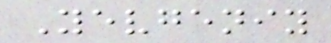Yevgeniy
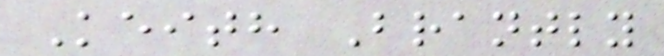Keith Brantly
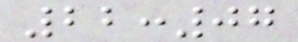22:07
